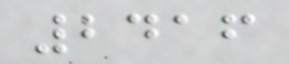2416
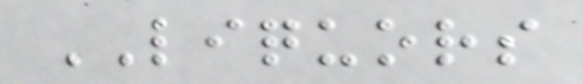LIQUORS
